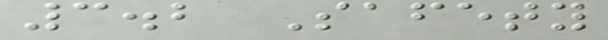3.2 Safety
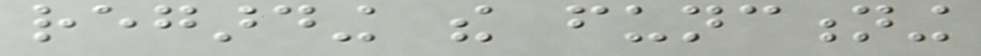regarding the functioning
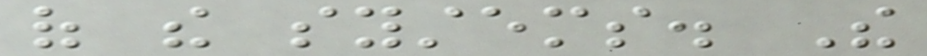of the systems. The
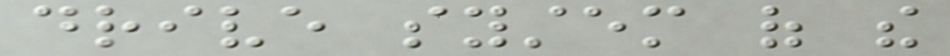drive system of the
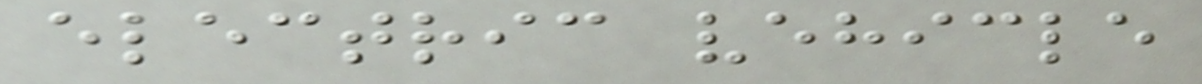electric vehicle
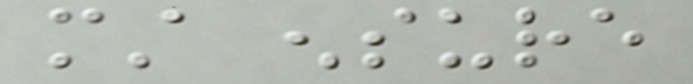must ensure
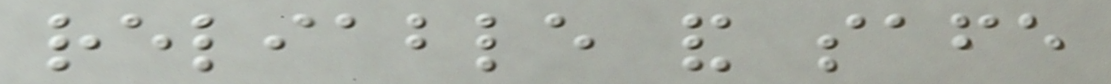reliable and safe
